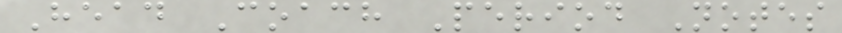Head Coach Period Notes
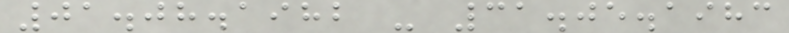01.08.1982 - 31.05.1983
